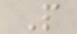P
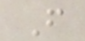F
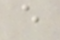e
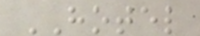HOTEL
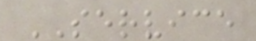SERVICE
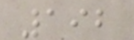192
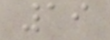19
